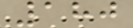180
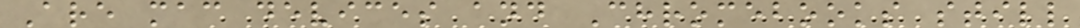Are mac devices and Chromebooks still
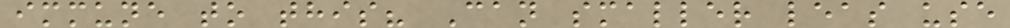immune to this? Can smaller leas use
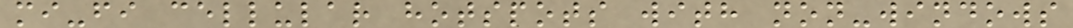mi-fi cellular hotspots with non-windows
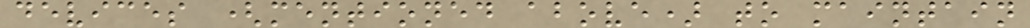devices (mentioned above) to maintain
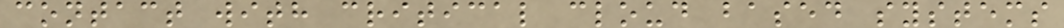contact with critical cloud based systems
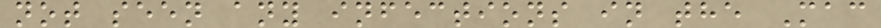not seen any infections in the Mac
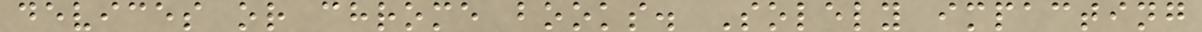devices or chrome books. Solely impacting
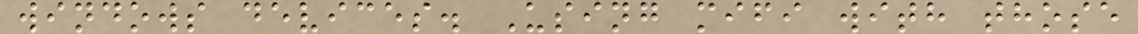windows devices. Using mifi with those
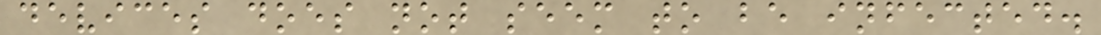devices does not seem to be infected.
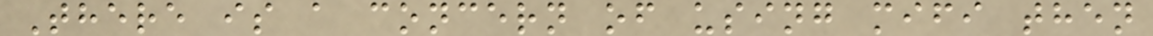There is a concern of using mifi then
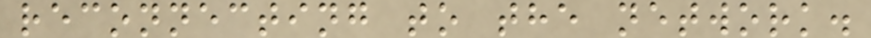reconnecting to the network.
